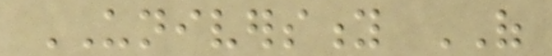UNIVERSITY OF
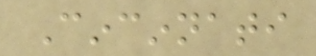Cincinnati
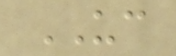UC
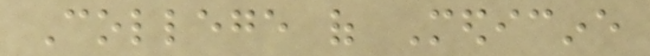College of Medicine
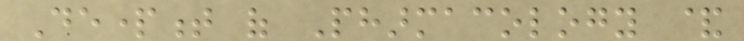Department of Pharmacology &
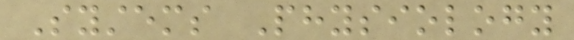Systems Physiology
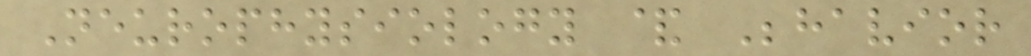Neurophysiology & Behavior
